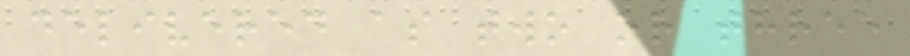delivered as two or three
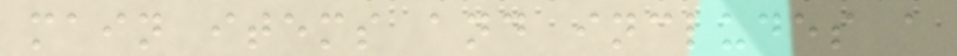main items and includes a
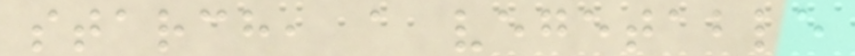starch, a vegetable
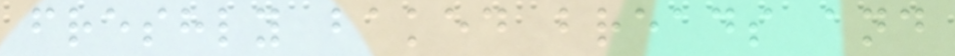freshly baked breads and
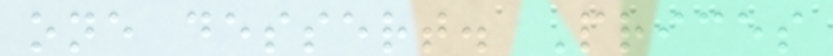one dessert. Prices
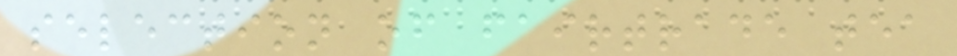selection of fairtrade tea
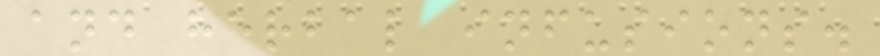and herbal infusions.
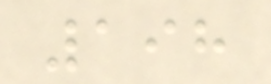198
